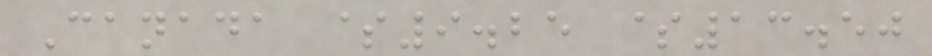Canada $9.25 $13.50
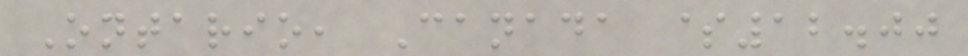Ontario, Canada $12.00
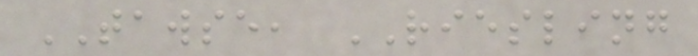TAWSE, RIESLING
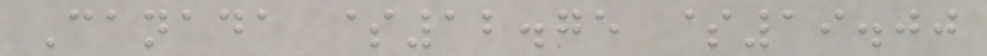Canada $12.75 $19.00
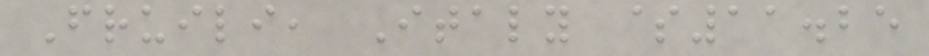Fruili, Italy $11.25
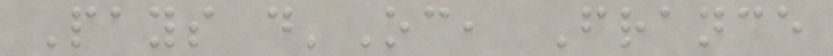Pays d'Oc, France
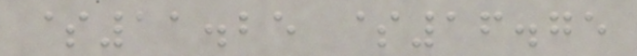$11.25 $16.75
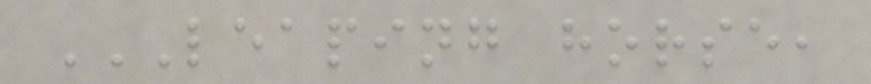LEAPING HORSE,
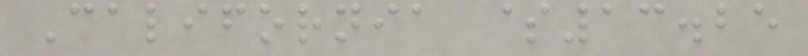California $13.25
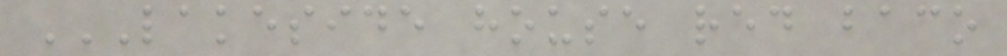LAKESIDE HOUSE RED BACO
